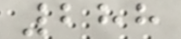288
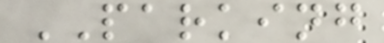PARKING
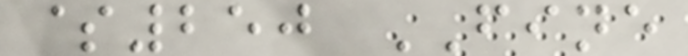$250 FINE
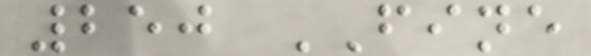250 FINE
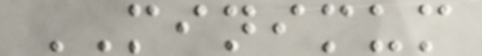MINIMUM
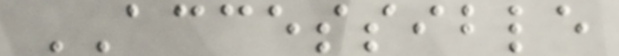ACCESSIBLE
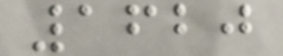1620
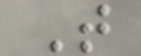T
